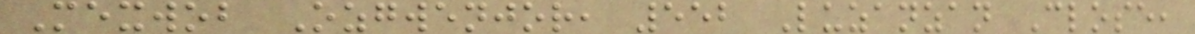Mexwob Ozgwenjor, 552 Luzanzan Close,
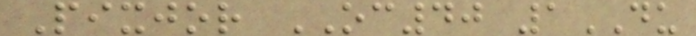Pixjor OC40 1DU
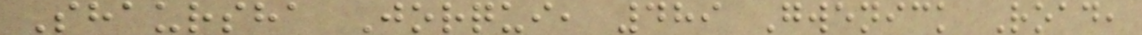Shaursha Jorqui, 489 Gwenick Road,
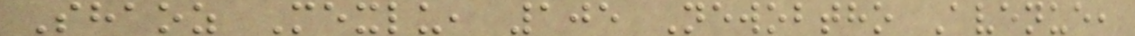Shaoz Mexlu, 105 Newobtho Avenue,
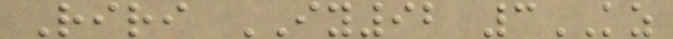Riri IY92 3KZ
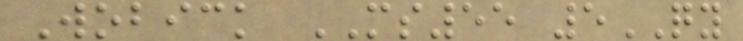Wobick MS55 5QY
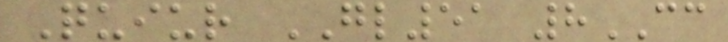Quiur GL51 8CC
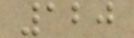120
